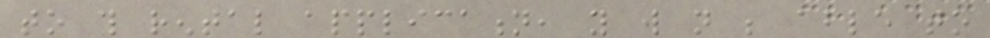to this rental application, you will not be able to
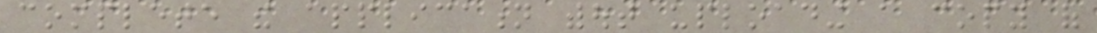complete the application without uploading a copy of
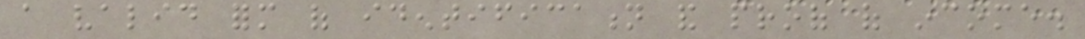a valid form of identification and proof of income.
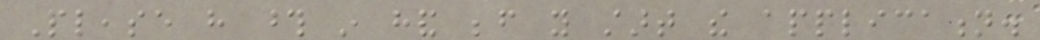Please have those in hand before you start the application.
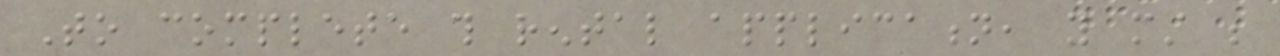To complete this rental application, you must be
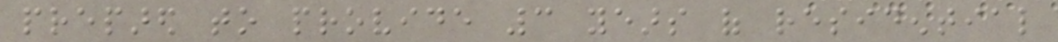prepared to provide 3 years of residential
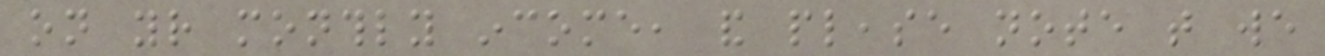on your monthly income, and please note that we
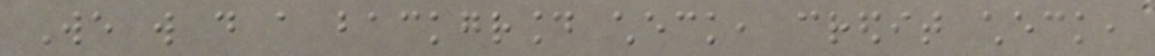We will do a background check, credit check,
